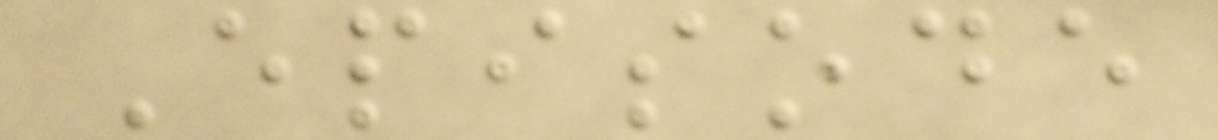Episode
